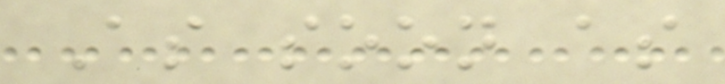As soon as
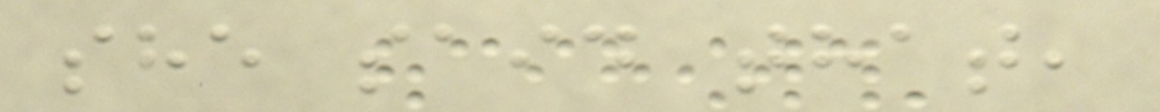she said that,
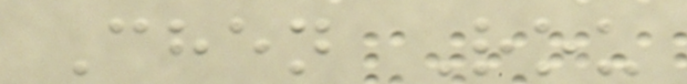Chen Rou
